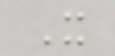X
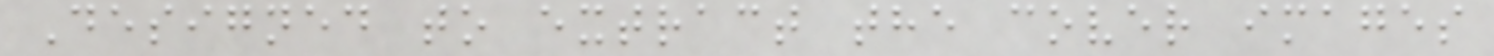Designed to extract the cover images
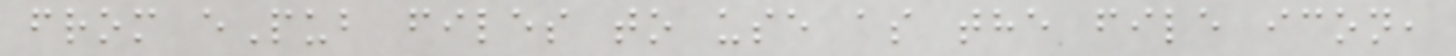from ePub files to use as the file icon,
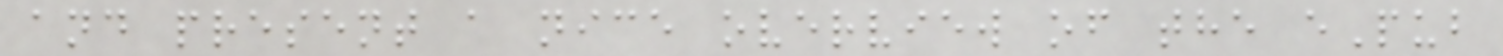and present a nice overview of the ePub
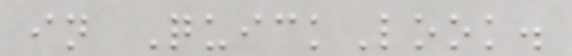in QuickLook.
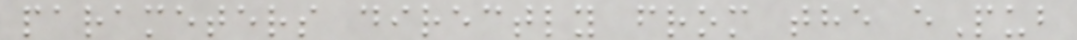parameters directly from the ePub
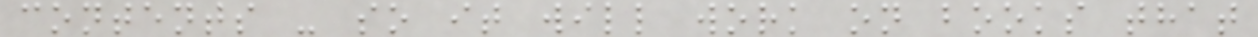contents - so it will work on books that
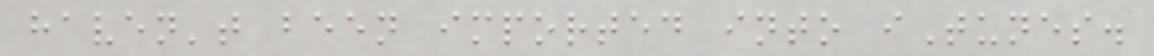haven't been imported into iTunes.
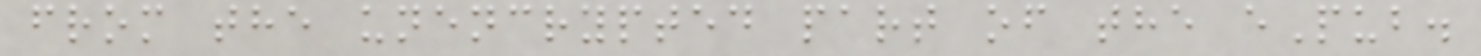from the unencrypted part of the ePub.
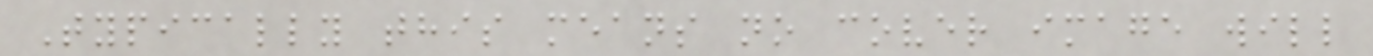Typically this means no cover image will
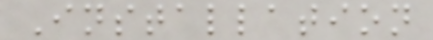Installation
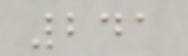241
